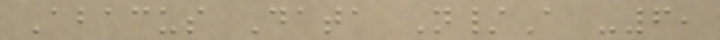Abacus Data N/A -6,
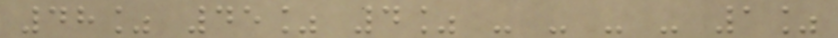48% 45% 4% - - - - 1%
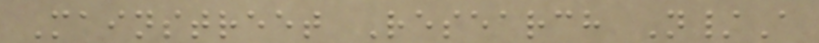Mainstreet Research N/A
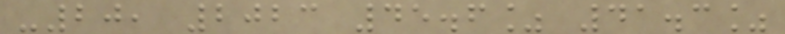-20, 2023 45.6% 41.3%
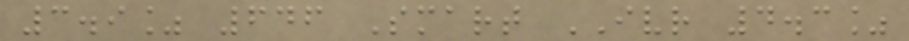3.9% 646 Smart IVR 4.3%
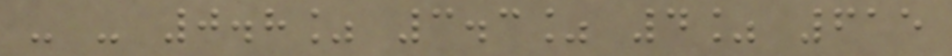- - 0.8% 3.3% 4% 615
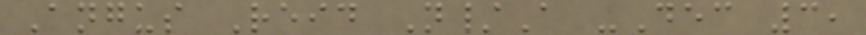Angus Reid N/A -Dec 3,
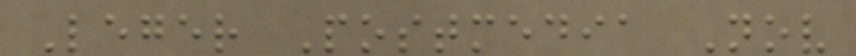Leger Postmedia Nov
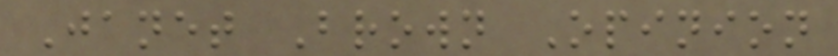Janet Brown Opinion
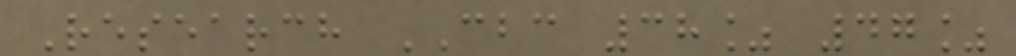Research CBC 38% 47%
